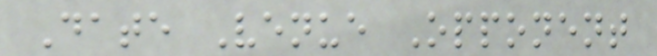Date Venue Opponent
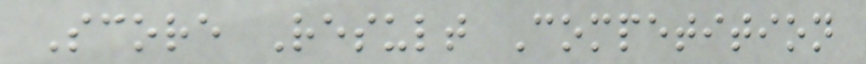Score Result Competition
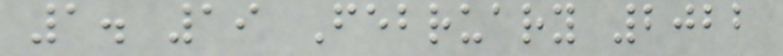1. 19 February 2022
